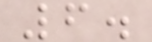6.
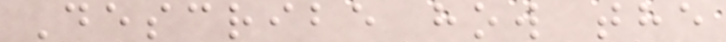Describe how the
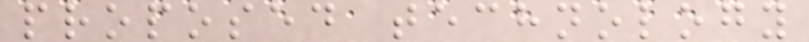proposed technology
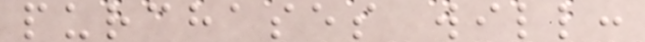purchases will:
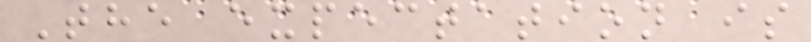The expectation is
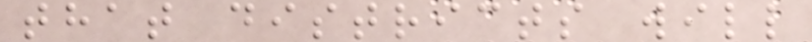that districts will
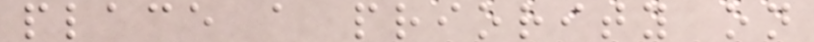place a priority on
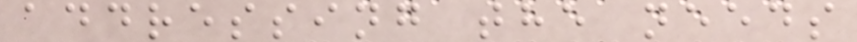addressing the needs
